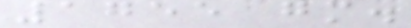1755 gm.
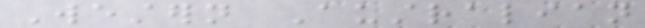Western Australian
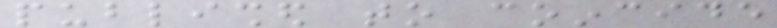published to coincide
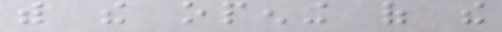with the opening of the
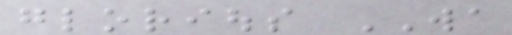glorious WA
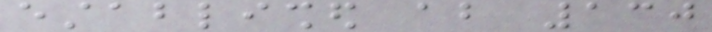established about 130
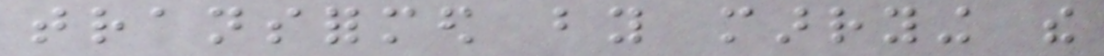transformed by marrying the
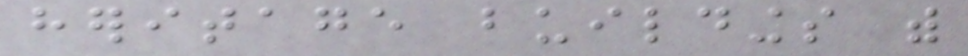heritage buildings with
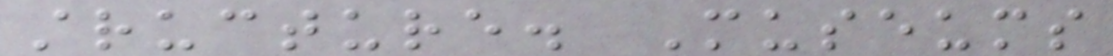structure. Museums
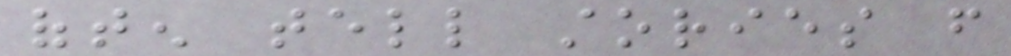often tell stories from
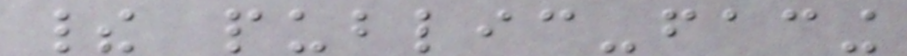their public-facing
